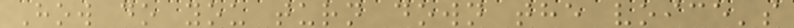How do you turn down the voice's
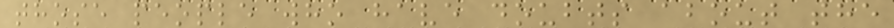those people who have doubts about the
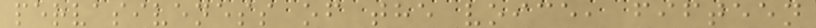pervasiveness of the voice, fifteen
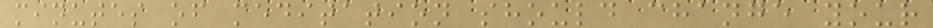minutes of meditation should change your
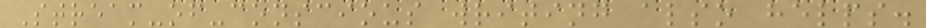Stream-of-conscious writing also helps.
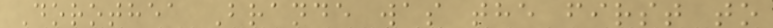Dorothea Brande was the first to
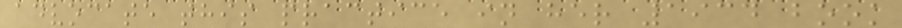advocate this practice in her 1934 book
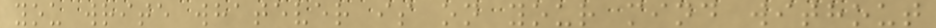you write whatever is on your mind without
